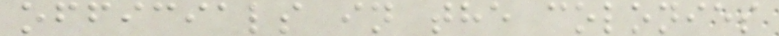officials in the colonies
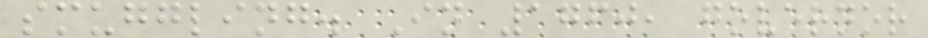smuggling. In 1760, governor
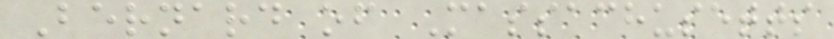Bernard of Massachusetts
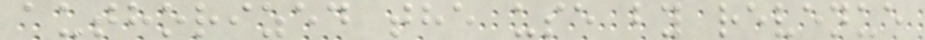authorized the use by revenue
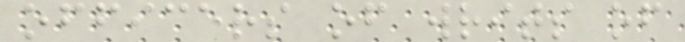officers of writs of
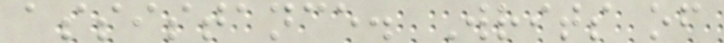assistance. Writs of
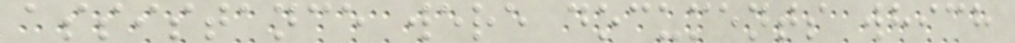assistance were documents which
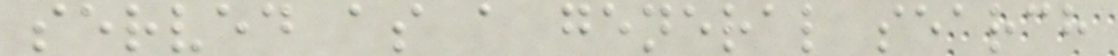served as a general search
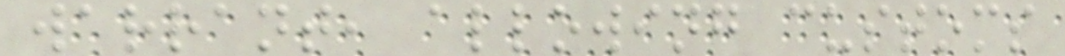warrant, allowing customs
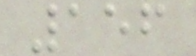156
